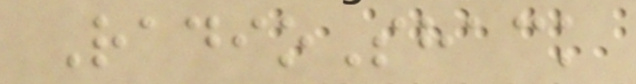RadioShack
